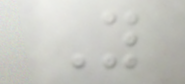You
